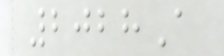2028A
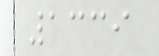1339
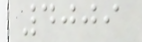4009
